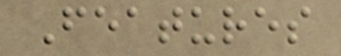Features
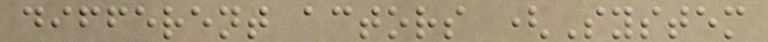different actors (System
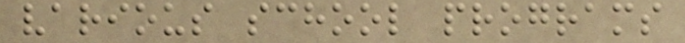various school programs
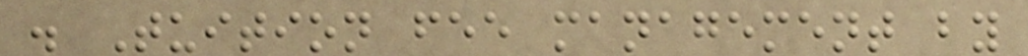. Tuition fee management by
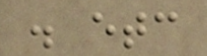. etc
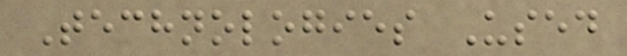Technologies Used
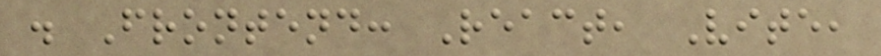. Frontend: React, Vite,
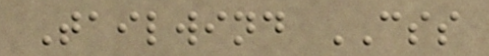Tailwind CSS
